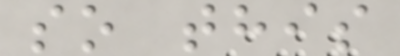so this
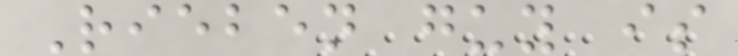Rieben guy is
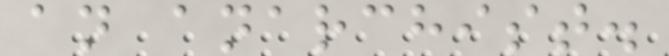an anarchist.
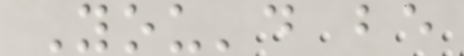You'd be
